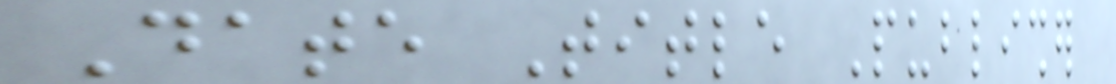Date Title Publisher
